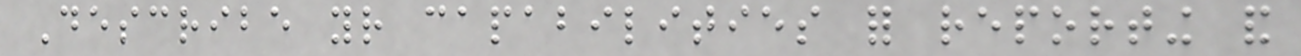Describe your capabilities for reporting and
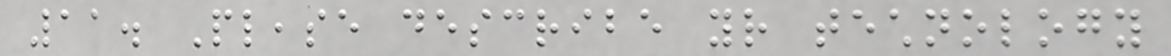11. Please describe your technology
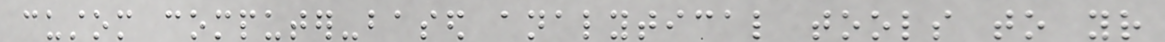custom computer-based analytical tools to your
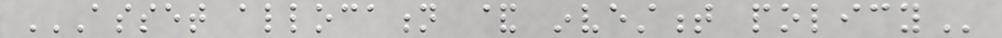ASSET ALLOCATION & INVESTMENT POLICY
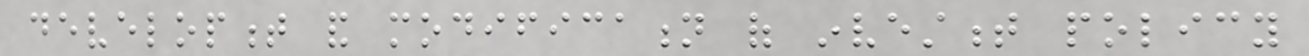development and modification of investment policy
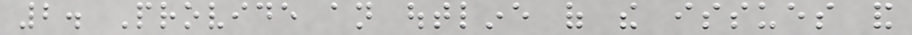2. Provide an outline of the issues and
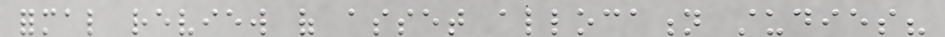formal review of asset allocation studies?
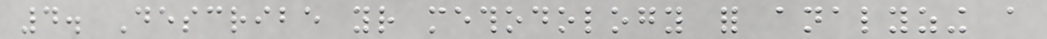4. Describe your methodology for analyzing a
